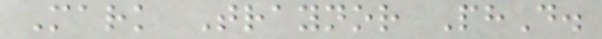Mark Traynor PhD.
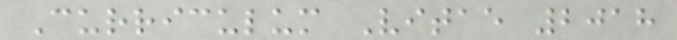Curriculum Vitae 2018
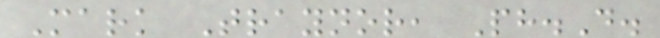Mark Traynor, Ph.D.
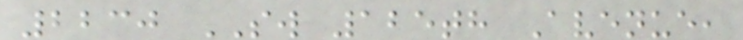2230 SW 125th Avenue,
